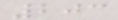203
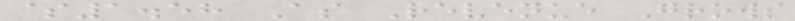$1.58 As Revenue Grows
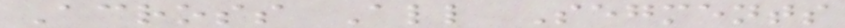Across All Segments
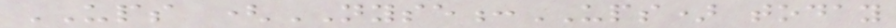UPS (NYSE:UPS) today
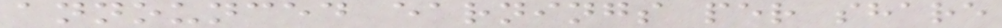announced earnings per share
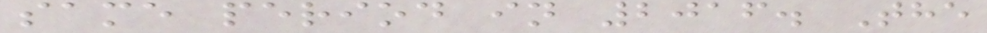same period in 2016. The
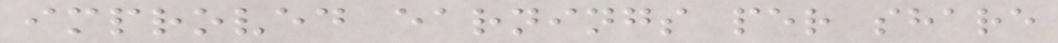improved earnings per share
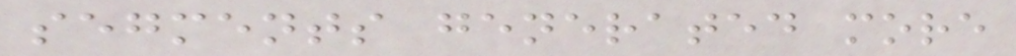segments generated more
